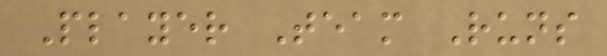Player Team Runs
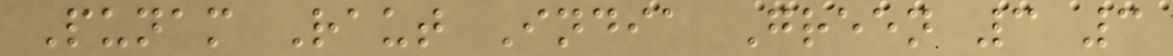Punam Raut India Green 3 3
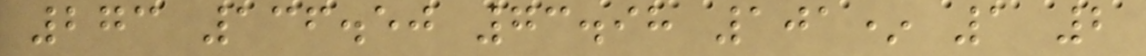273 136.50 73.98 101* 1 2
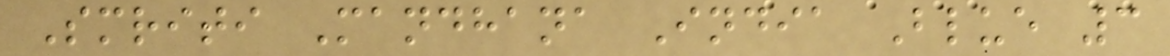Smriti Mandhana India Blue 3
